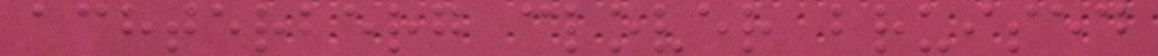achterberg clover bruised
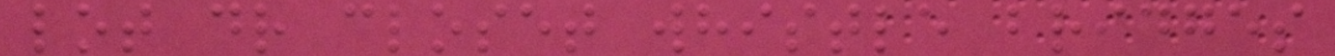lot dr closet whistle bridges
